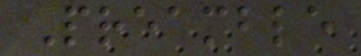Preamble
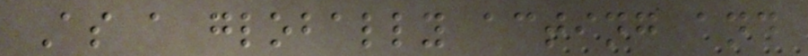As a globally acting and
